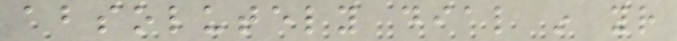absolutely dial in your
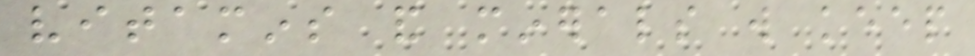vitamins and minerals will keep
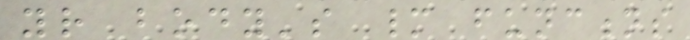your body's many functions
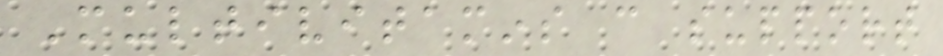Multivitamins can support
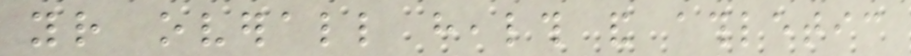your overall health and athletic
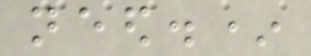need.*
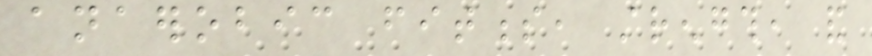anaerobic fitness, strength, and
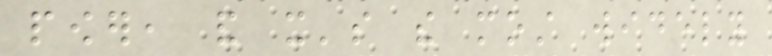power, and it's the most widely
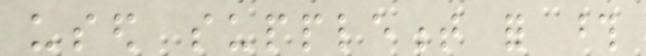used supplement for those
